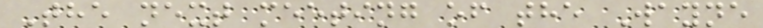The next meeting of the Wayne
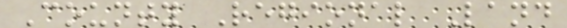County Regional Land
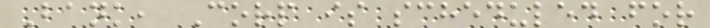Bank, Corp is scheduled for
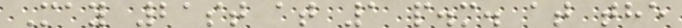May 21st at 1 p.m. at the
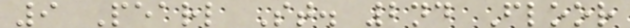9 Pearl St. 2nd Floor
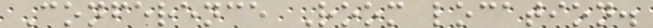Conference Room location.
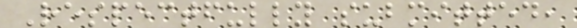Respectfully submitted,
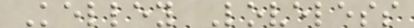Kelley Loveless
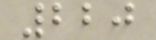220
